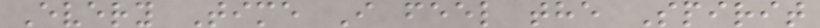Every Time I feel the Spirit
